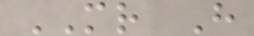MR H
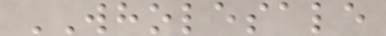WHOLESALE
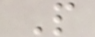P
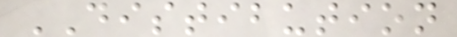DISTIBUTION
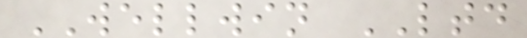WELLWIN LTD
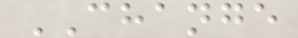CHANGE
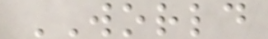WORLD
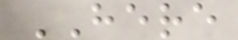HERE
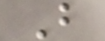B
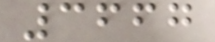3667
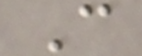C
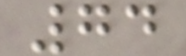74
